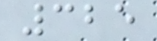325
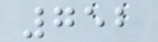752
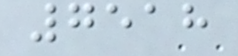7518
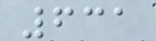631
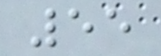55
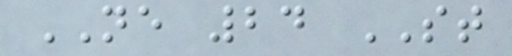NE 24 ST
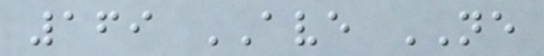169 AVE NE
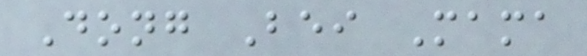Dong Bei Mama
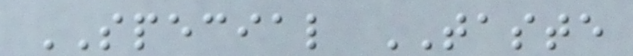SPECIAL TASTE
